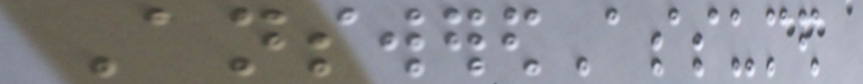AnsweredAssumed
